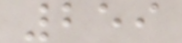259
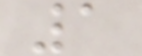1
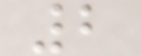2
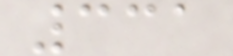331
